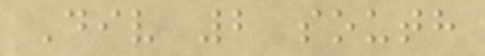Div 2 south
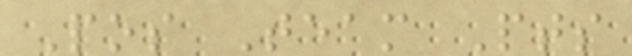Pos Team Pts
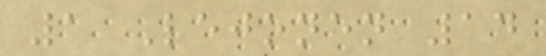1 Lejonen 14
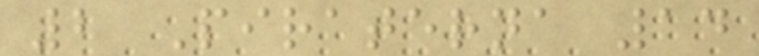2 Piraterna 14
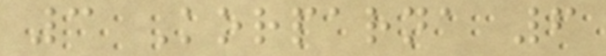3 Korparna 6
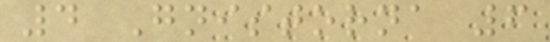4 Gnistorna 6
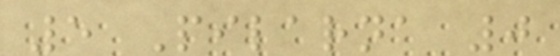5 Pilarna 0
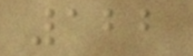122
